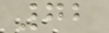72
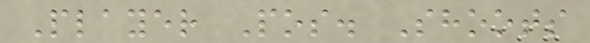Player Pos. Shoots
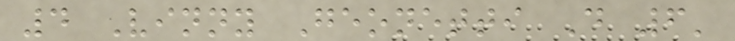4 Vinny Geonetti D 6'
